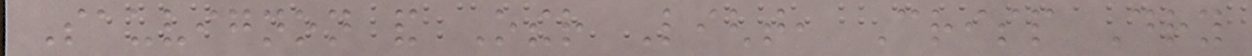Sauvignon and Other Light, Crisp Dry
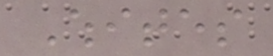Whites
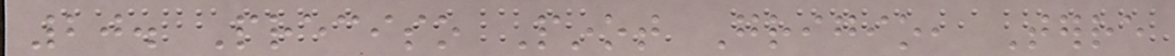20. Preciso Pinot Grigio, Terre
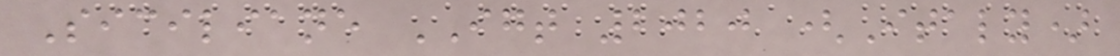Siciliane IGT 2020 (Italy)
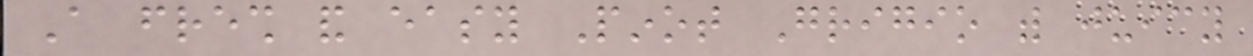A fresh and easy Pinot Grigio with juicy
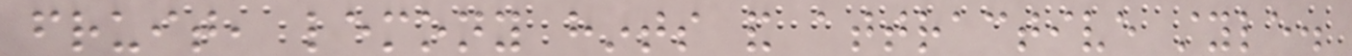fruit, lemony hints and attractive style.
